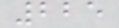225
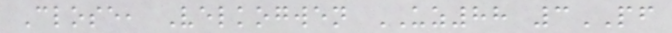Close, Velkogwen UZ88 3PF
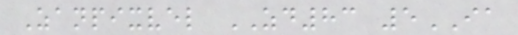Zanpixvel ZD83 5IA
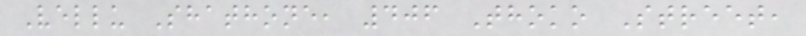Vellu Shathone, 406 Thoko Street,
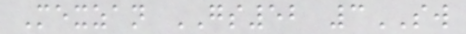Mexzan GS52 3SW
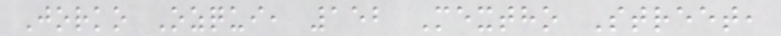Jorko Ozqui, 152 Mextho Street,
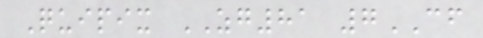Quipix ZG81 7CF
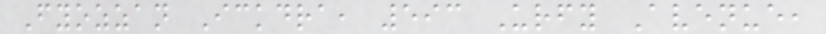Fyozzan Ickdra, 593 Urfy Avenue,
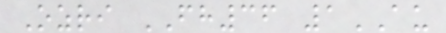Ozri FH36 1AU
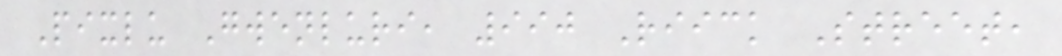Pixlu Gwenluri, 990 Riick Street,
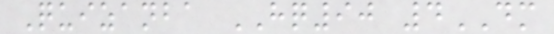Quizanba HQ90 4DM
